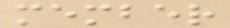member
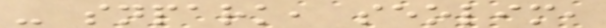- snpark, seolim,
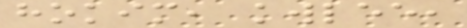hokim, kwlee,
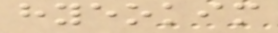hyeokim
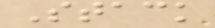Stack
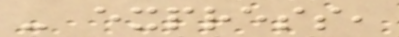- express,
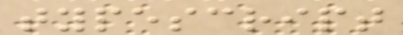typescript
